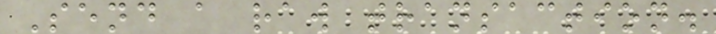Send a raw transaction.
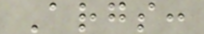Args:
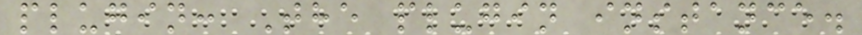plugin: The plugin instance.
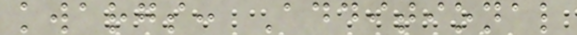kwargs: Additional
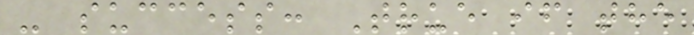- success: True if the
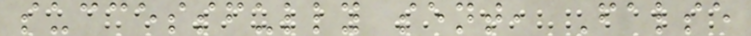successfully sent, False
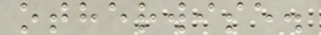otherwise.
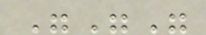"""
